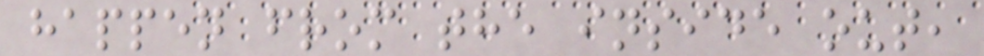happen from the inside out,
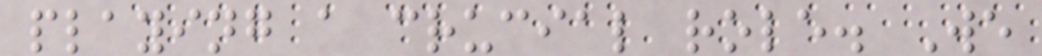playing a crucial role. We
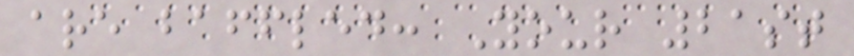are baffled: Your 21st
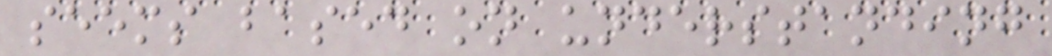seems based on understanding
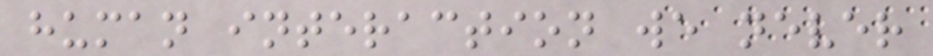human interaction we never
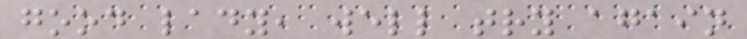good lady, well try again
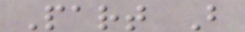Part B
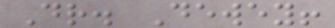Dr. Dewey!
